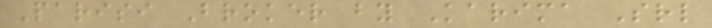Parisi Broker by Karima Srl
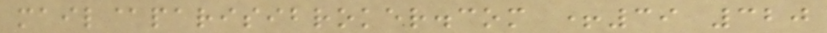mail@parisibroker.com +39 320
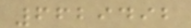6629492
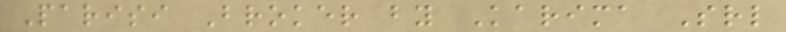Parisi Broker by Karima Srl
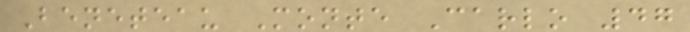Beneteau Monte Carlo 47
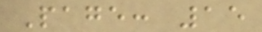Page: 15
